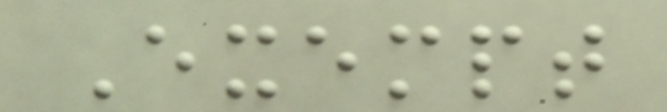Exempt
